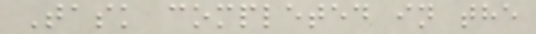Task completed in the
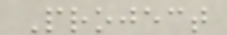Project
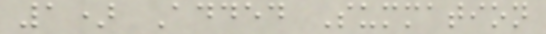1) Added Summation
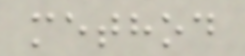method
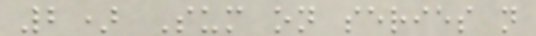2) Sum on series n
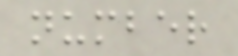number
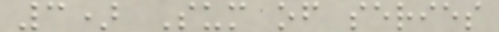3) Sum of series
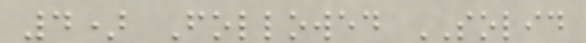4) Followed SOLID
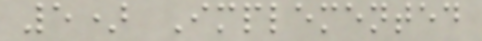5) Implemented
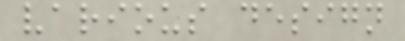various design
